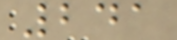241
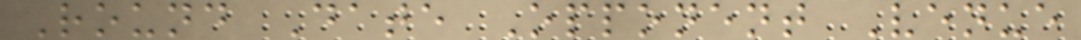Round Date Opponent Venue
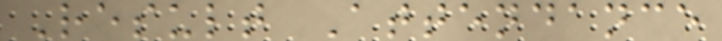Result Attendance
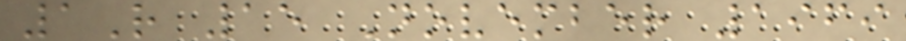1R 15 November 1969
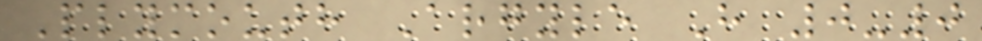Plymouth Argyle H 0-0
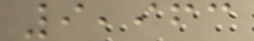9,963
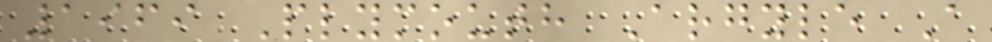1969 Plymouth Argyle A
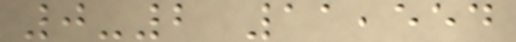0-2 11,554
